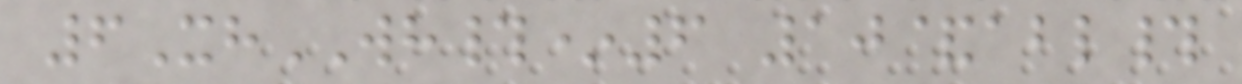6XhWH#*6 10&abl#
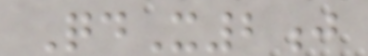QdX2j
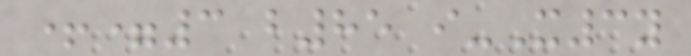+=3 b85 i-X3y
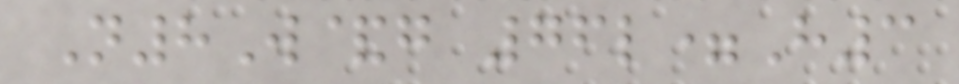N8W&g 76l=H3
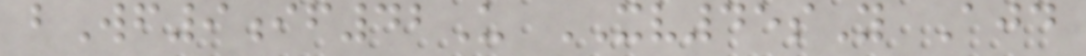bWf9if42U XV45sY Ajd
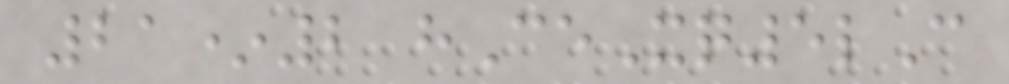21*2 hCeXq5lC
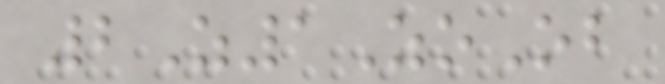2Z1ZoOb
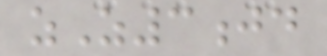zZ3jd
